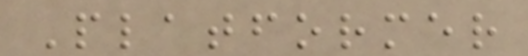Platformer
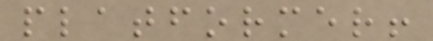platformer!
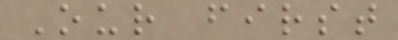Our first
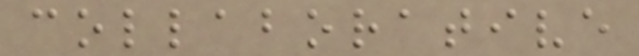collaborative
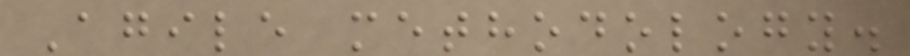Agile methodology.
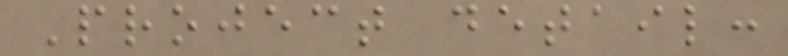Project detail:
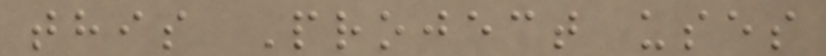this Project uses
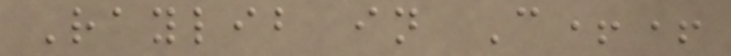Raylib in C++
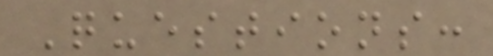Questions:
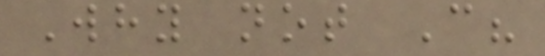Why not C?
